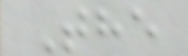The
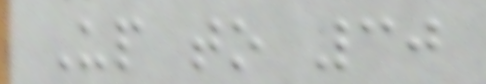Up to 30
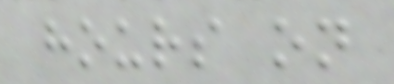hours on
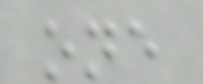one
